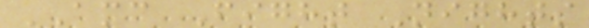AMC Fight Nights
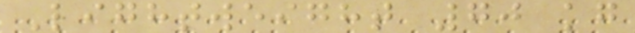Lightweight 70 kg
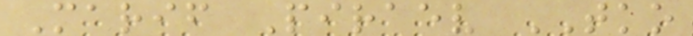Marif Piraev TKO
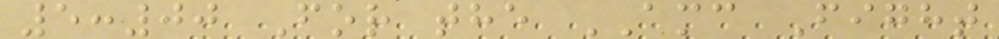5:00 For the AMC Fight
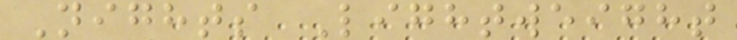Nights Lightweight
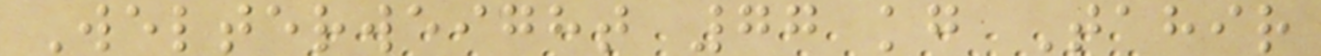Welterweight 77 kg Tahir
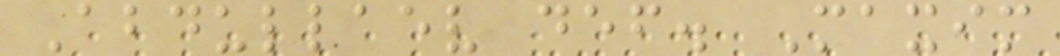Abdullaev def. Maxim
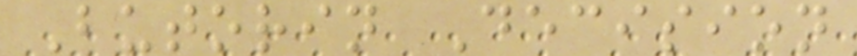Butorin Decision
